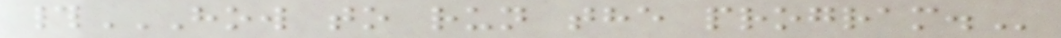#HOW TO RUN THE PROGRAM.
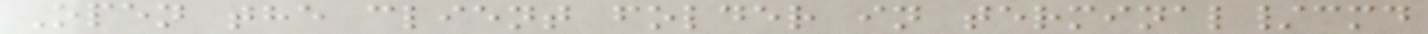Open the client folder in terminal/cmd
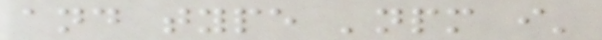and type 'npm i'
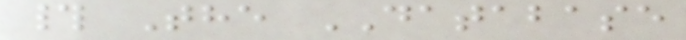# The DATABASE
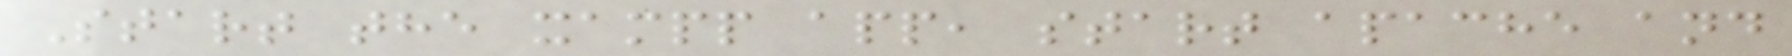Start the xampp app, start apache and
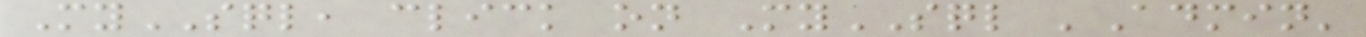MySQL, click on MySQL 'Admin'
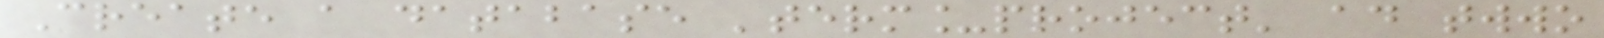Create a database 'term_project' ad twwo
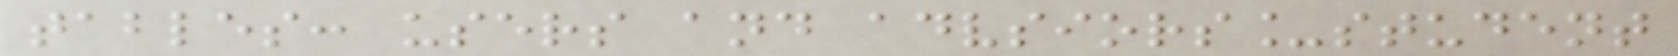tables: users and advsiors_student
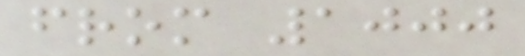from 1000
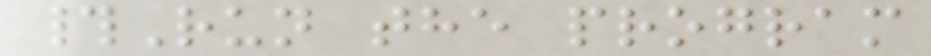#Run the program
